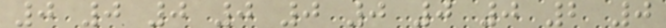0 0 0 0 0 0 0 0 2 0
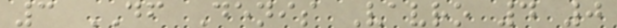3 DF Denis Vavro 4 0
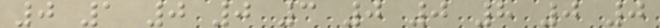0 1 0 0 3 0 0 8 0 0
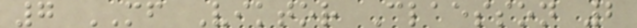7 MF Viktor Claesson 2
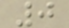0
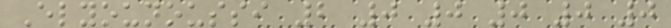Elyounoussi 2 0 0 0 0 0
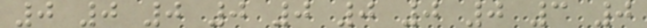0 0 0 0 0 0 0 0 3 0
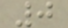0
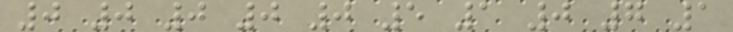0 0 0 0 0 5 1 0 7 1
